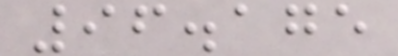96.175
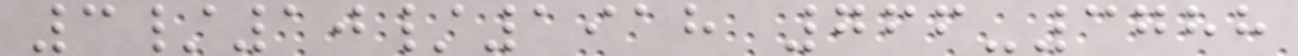3/10/1918 766-3788
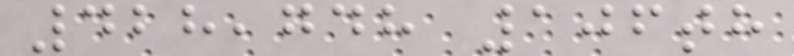428,748 106th
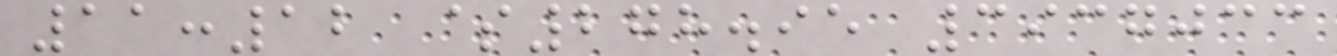11:12 $278.95 3937033
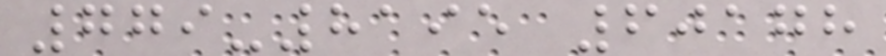779-8195 60178
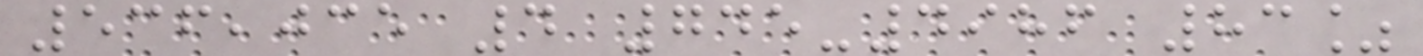536,035 4 745-4986 83%
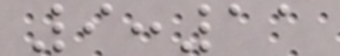9:11
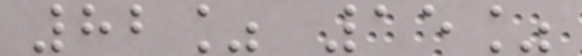82% 15%
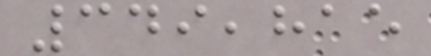349,815
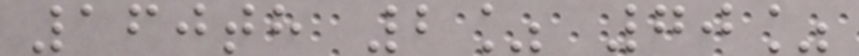160th 2% 70%
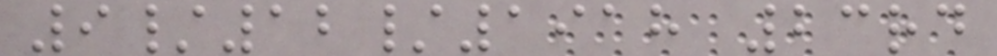9/12/1918 23rd
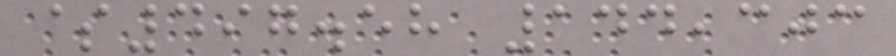$497.58 144,303
